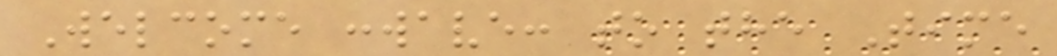Welcome :wave: to the Time
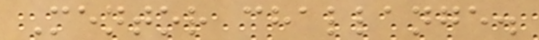Mentor challange.
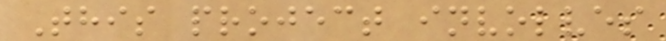This project involves
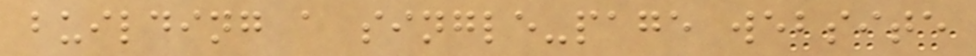building a single-page website
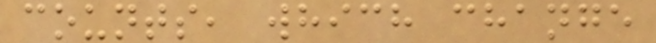counts, which change
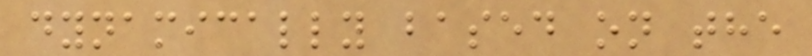dynamically based on the
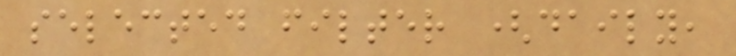selected filter (daily,
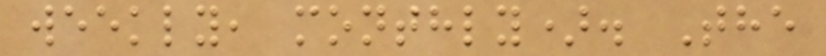weekly, monthly). The
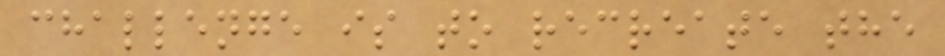challenge is to recreate the
